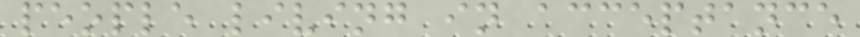people living in acceptance
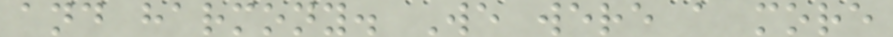and harmony. We were a more
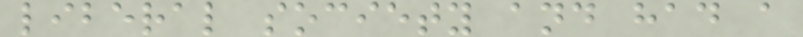liberal society and had a
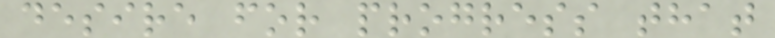desire for progress that
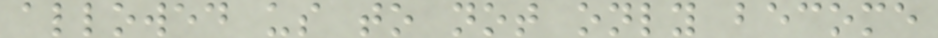allowed us to not only become
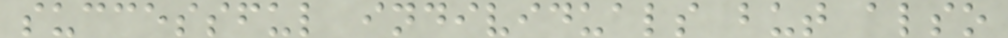successful individuals but also
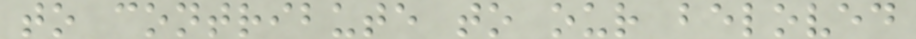to contribute to our beloved
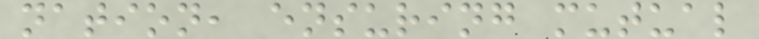nation, ensuring mutual
